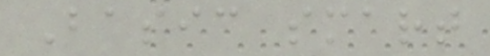Basic smart
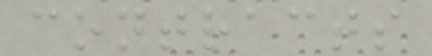contracts
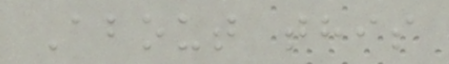About this
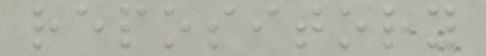repository
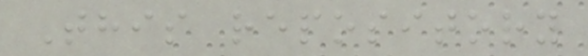This repository
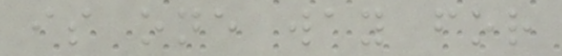is one way for
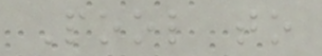Pool to
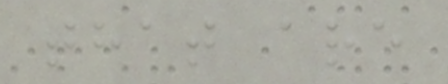that are
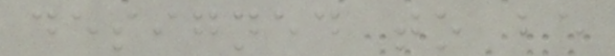designed to be
